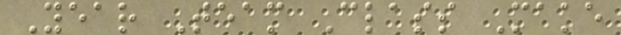Year Team Class Make
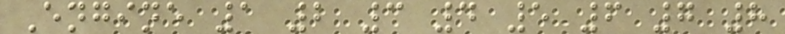Engine 1 2 3 4 5 6 7 8
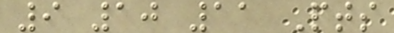9 10 11 Pts
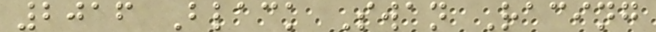2016 Black Swan Racing
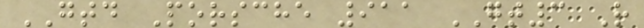GTD Porsche 911 GT3 R
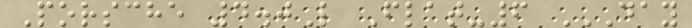Porsche 4.0L Flat-6 DAY
